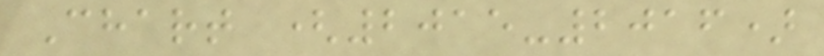Chart (2015-2016)
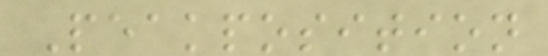Peakposition
